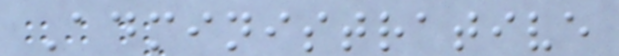Administrative
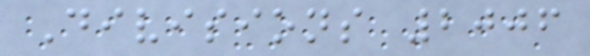Divisions 2006
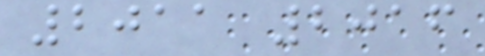2011 2016
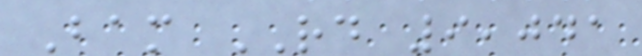Bam RD 9,041
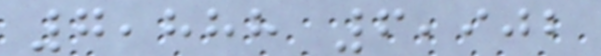7,888 6,902
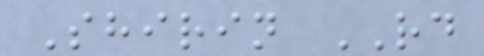Shirin RD
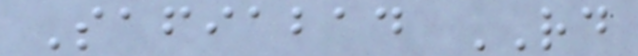Safiabad RD
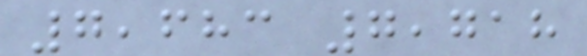7,683 7,718
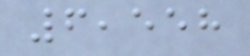6,558
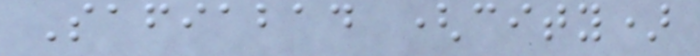Safiabad (city)
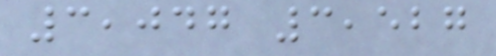3,047 3,527
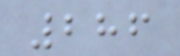286
